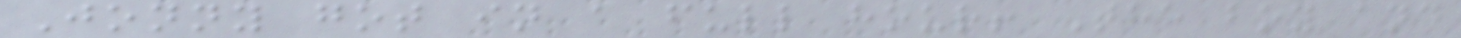Jonny got in a full hour! The boy and
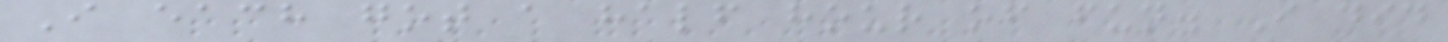I each got a half hour of fun. I did
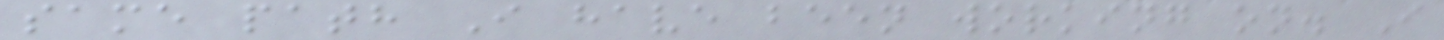same path I have been working on. I
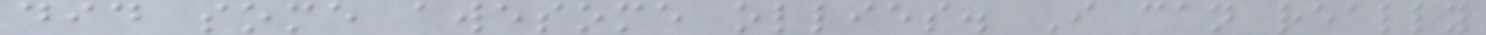did some awesome ollies. I can really
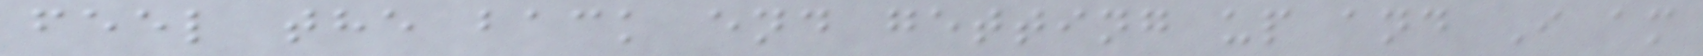feel the back end getting up and I am
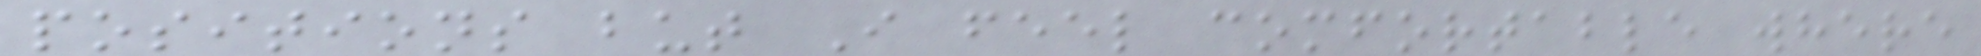positions but I feel comfortable where
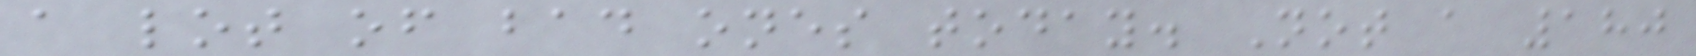a lot of bad ones today. Not a 180
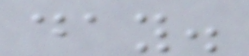day.
